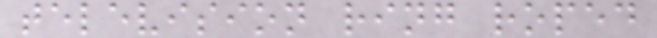television ring roped
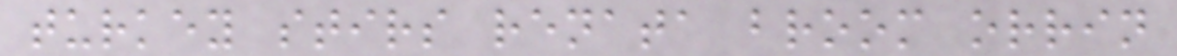turkey stirs renata broom orrin
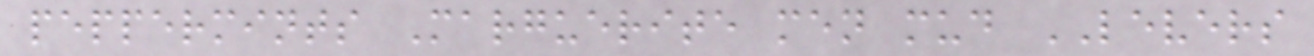peppermints Marguerite men mud LEVERS
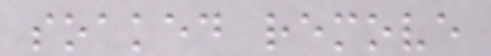soaked remove
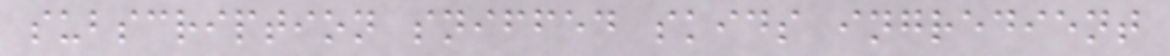subscription sniffed skids ingredient
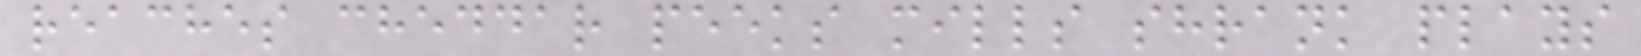reaches cheddar peeks mills shrank plays
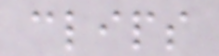clips
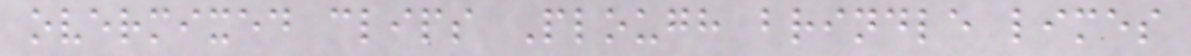overmixed clips Plough brindle limes
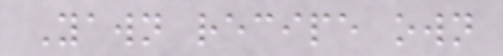Yawn recipe own
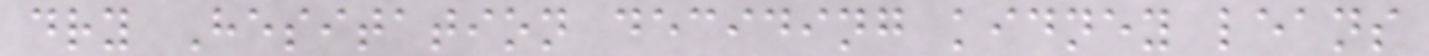dry Hesitation deciding kidney leans
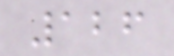126
